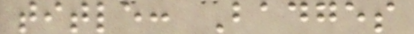title: Badges
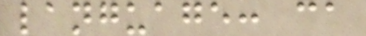language: ca
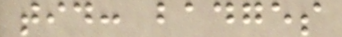tid: badges
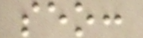seo:
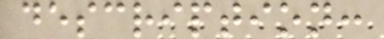description:
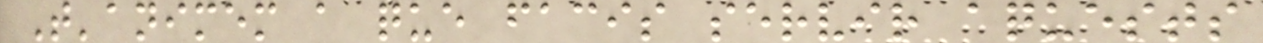T'animem a que facis servir aquests
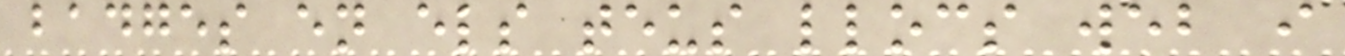badges en els teus llocs web i
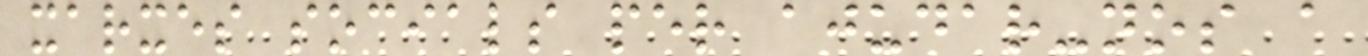xarxes socials per ajudar-nos a
